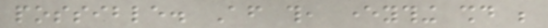possible. After this, everything should be
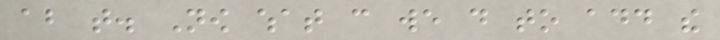about that. Now what can we do to add the
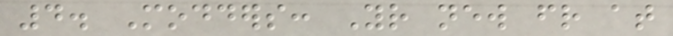4. Modders: Your new friend at
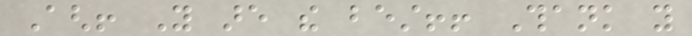Agh! You are the best!! Thank you
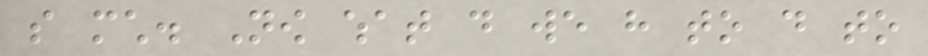so much. Now what do we have to do to
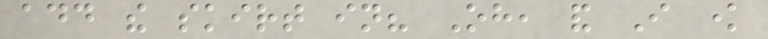add the skirt in? Oh, and I know
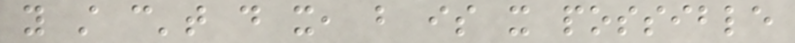you still can't do it, but is it possible
